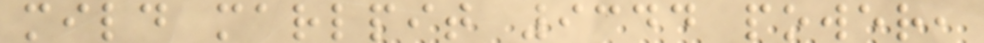mild marlpit 9344 power,
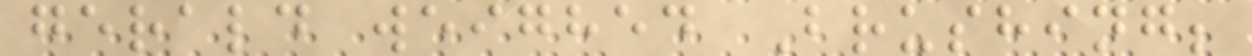gerald weighed Brushing;
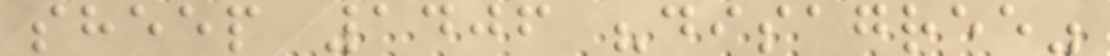sheep 1406 "disagree"
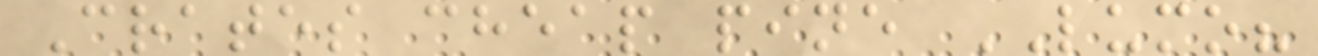Crates cheap pine LUMO?
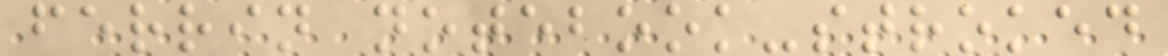ferrin notebook-stroked
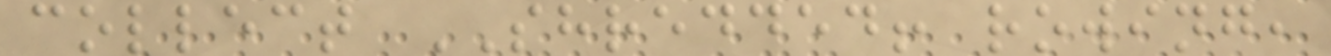collect SHREDDED! rowing,
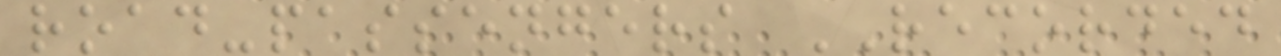road-passengers RECORDED
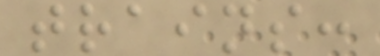trains:
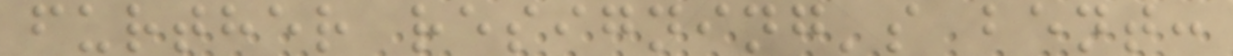further resigning's bent:
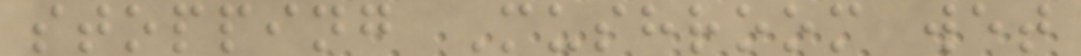stopping Mushroom wet
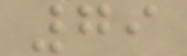79
